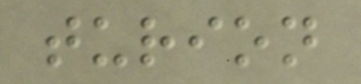turion
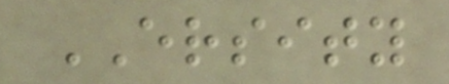ERSITY
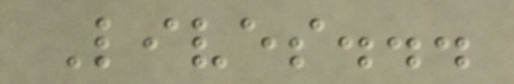Lives...
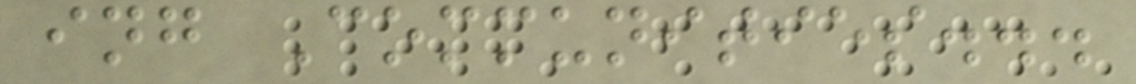ing Communities...
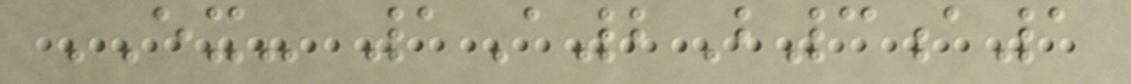EX- 1A2B3a1
